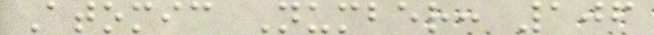Atomic Number: 106
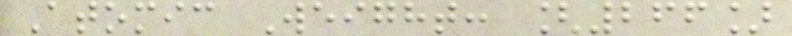Atomic Weight: [266]
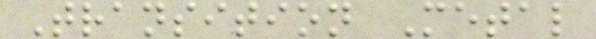Transition Metal
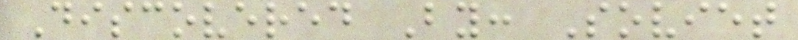Discovered By: Soviet
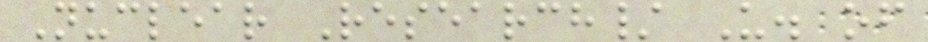Nuclear Research/ U. of
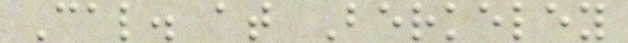Cal. at Berkeley
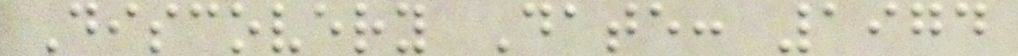Discovery Date: 1974
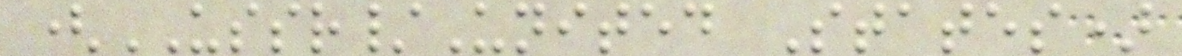(USSR/United States)
